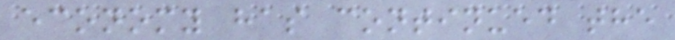economy has continued the
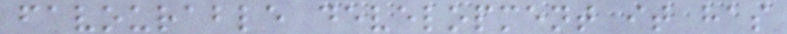favourable development it has
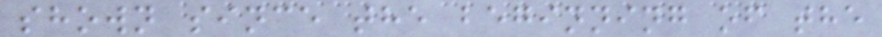shown since the beginning of the
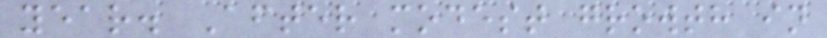year. After modest growth in
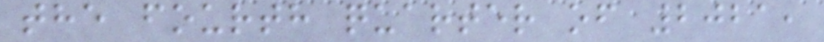the fourth quarter of 2021,
